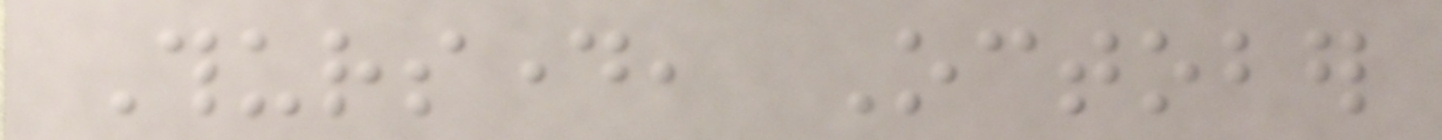Thursday, October
